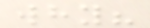why?
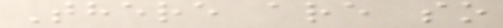There are so
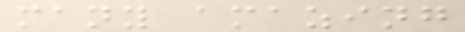many amazing
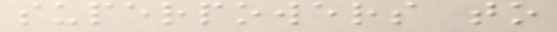superpowers to
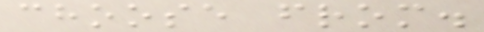choose from.
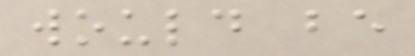would be
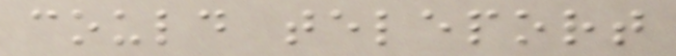could teleport
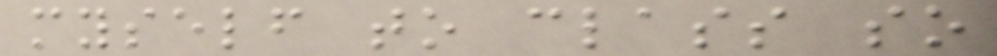myself to class so
